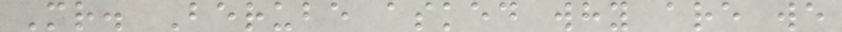Mr. Berube asked why are we
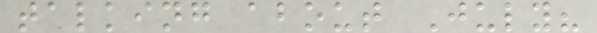talking about July?
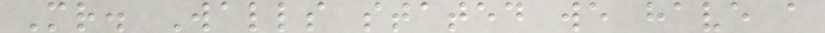Mr. Walls stated we have a
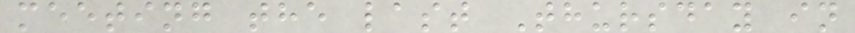meeting the last Thursday in
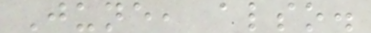June, also.
